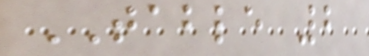TABLE 2
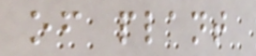of plant
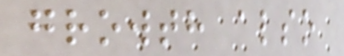growth also
